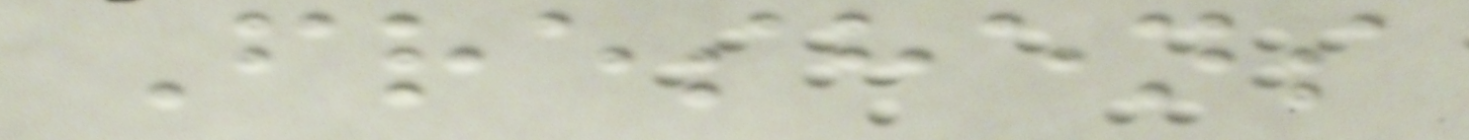Freshens
